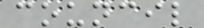council
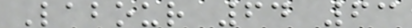Labour 64 63
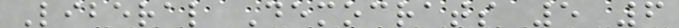Liberal Democrats 5 6
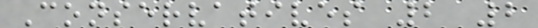Conservatives 2 2
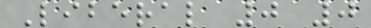Liberal 0 0
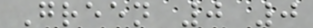Green 0 0
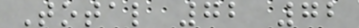Total 72 72
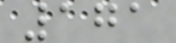171
